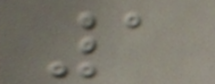1
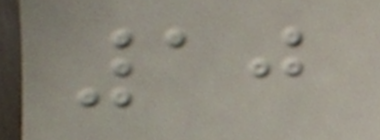10
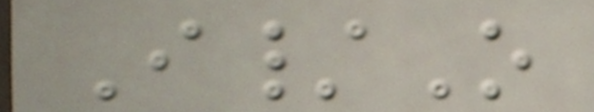I/O
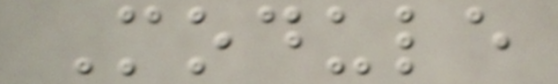Module
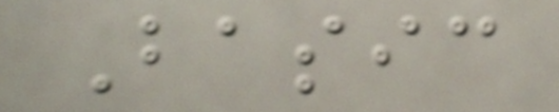Basic
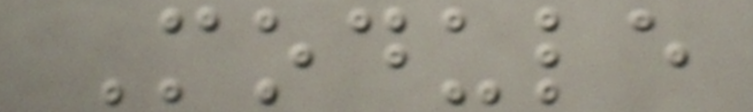Module
